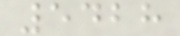5428
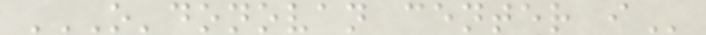O'DONOVAN CENTER I
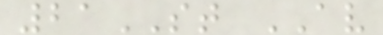21ST AV
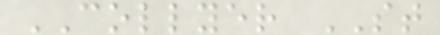COLLYER ST
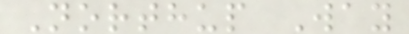Northup Way
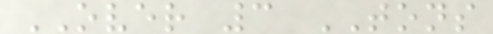OVER 3 TONS
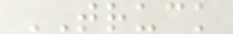TRUCK
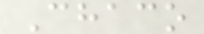Chaco
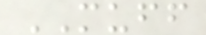MUFF
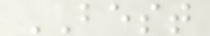BEST
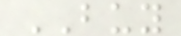BUY
